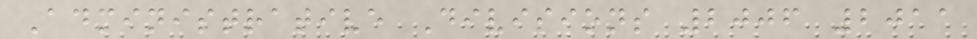Administrative Divisions 2006 2011
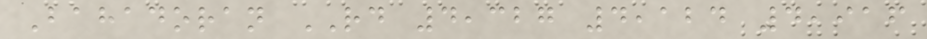Bahadoran RD 4,327 4,124 4,916
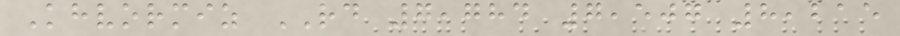Khvormiz RD 7,784 7,507 8,215
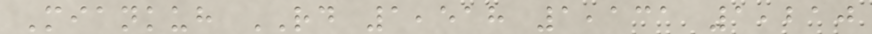Miankuh RD 1,518 1,131 1,210
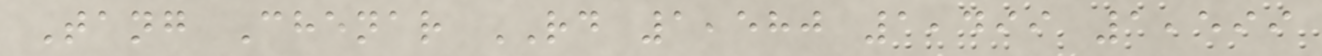Tang Chenar RD 1,580 1,499 1,599
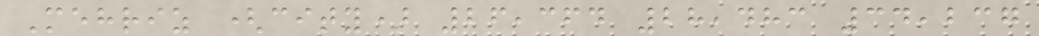Mehriz (city) 26,364 28,483 34,237
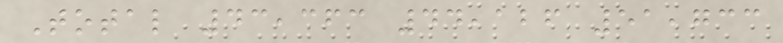Total 43,363 44,126 51,733
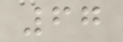67
